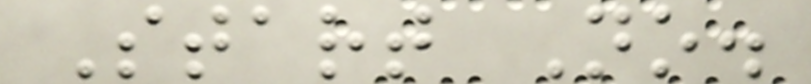Start No.
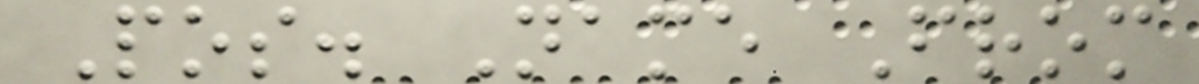Pos. Name From
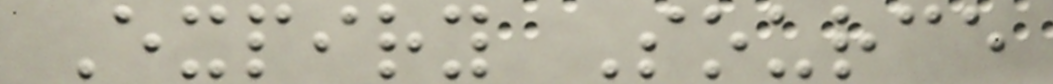Expiry Source
